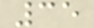35
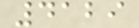4129
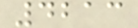4213
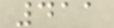411
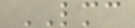LMC
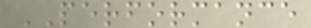PERFORMANCE
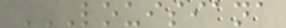LOUISIANA
